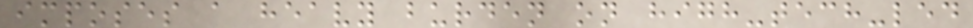imposes a heavy burden on high-tech-led
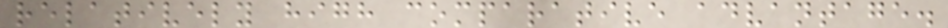relatively high comparative advantage.
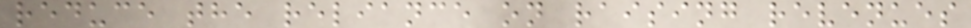reduce the reliance on raising revenues
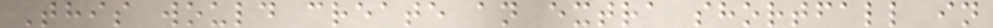This would create an extra shortfall in
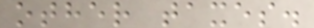other taxes.
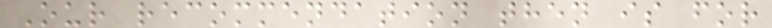Our recommendation then is for
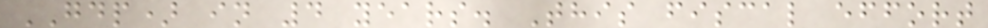GDP) in 4 years. This fiscal effort
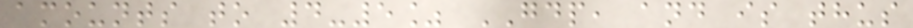amounts to 4-5% GDP, and is thus
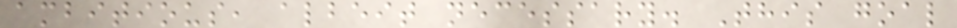ambitious, albeit necessary. This goal
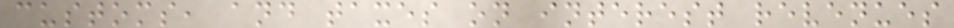customs, and taxes on interest revenues
